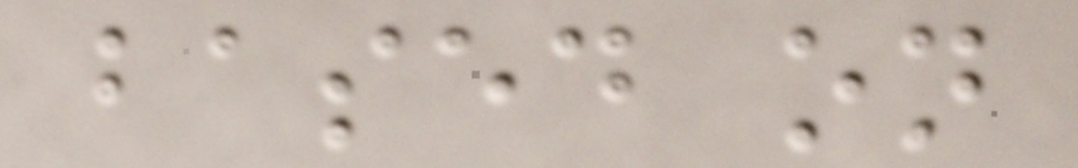based on
